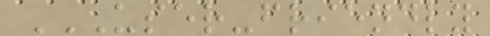USER-FRIENDLY
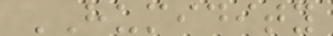HUMIDITY
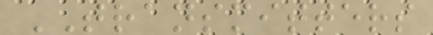TRANSMITTERS
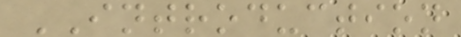INTRODUCTION
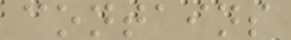contains
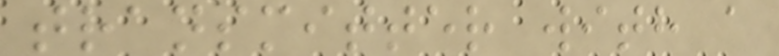transmitter with a
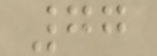77
